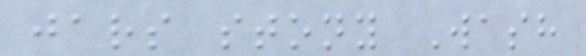jars stony Wash
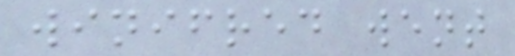winifred went
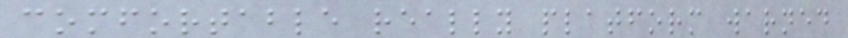comfortable really platform warned
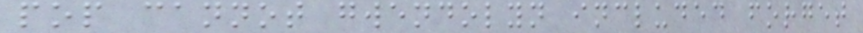pop cannot gwendolyn included forget
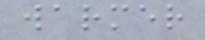warmer
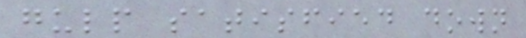gulp satisfied down
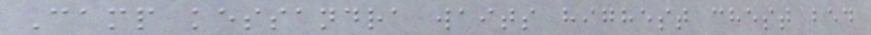Camp kessandra waits highest chest bed
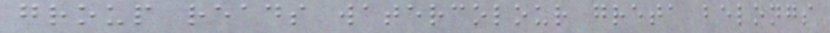group reads watercolour greta belongs
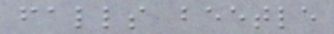falls beetle
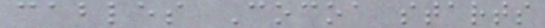cables Cocoa starts
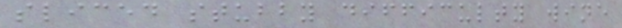sliced stubby difficulty wine
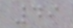49
